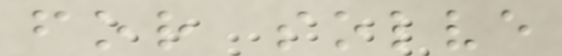for solve
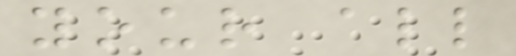your all
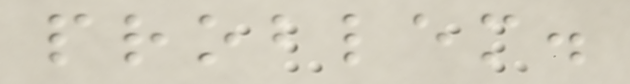problem.
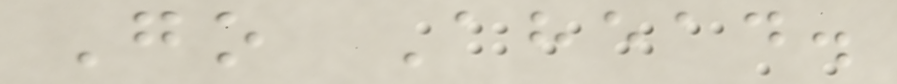Go Ahead.
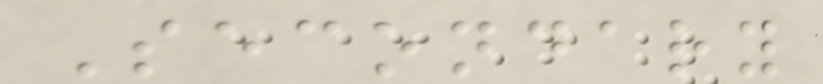Secondary
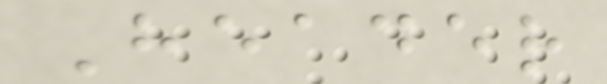Header
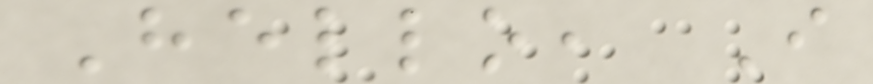Hello, I
